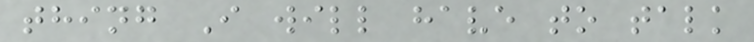thing I will have to talk
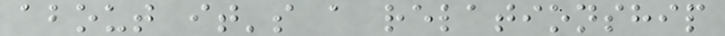about it's a relationship
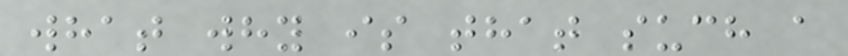what why is that such a
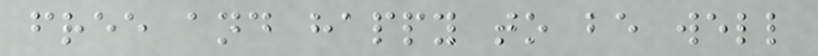free and happy to be well
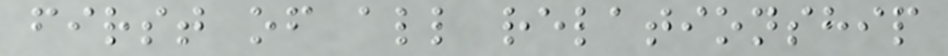first of all relationship
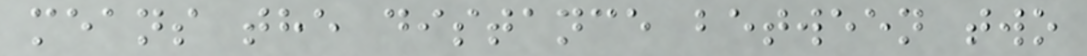means the distance between two
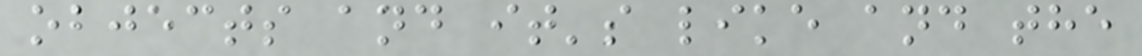objects and it's like and the
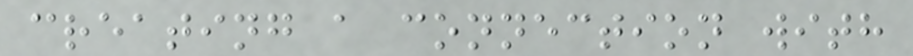creating a connection with
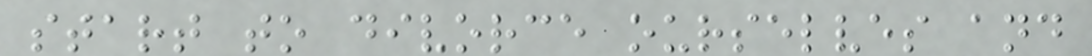start to divorce ourselves and
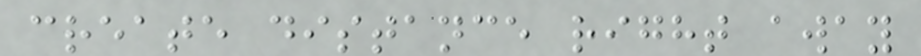create distance right away
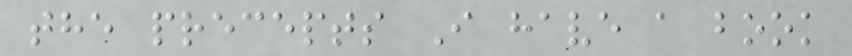the precepts I have a book
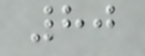80
